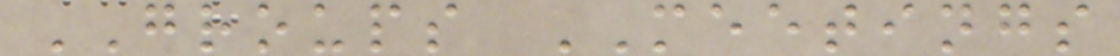GROUPS MEETINGS
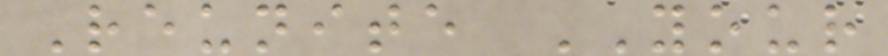Reunite YOUR
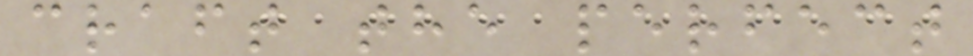craft the perfect
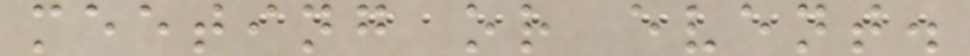meeting or event.
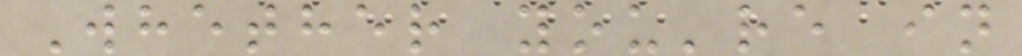Whether you're in
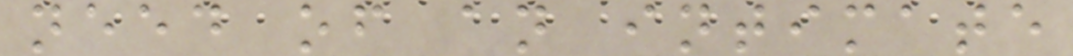need of an intimate
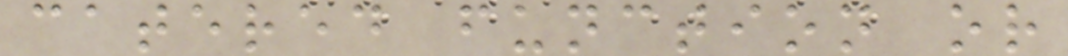catered function or
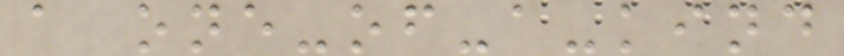a one-of-a-kind
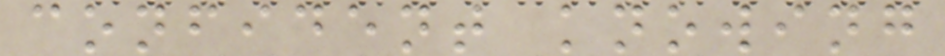confident knowing
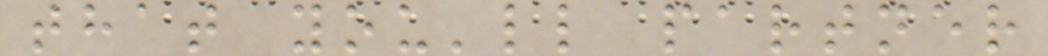that you'll partner
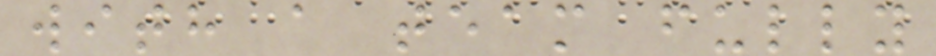with a team fully
